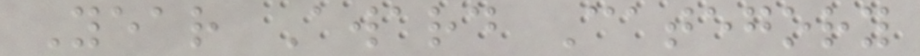Year Award Category
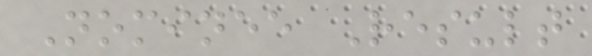Nominee Result
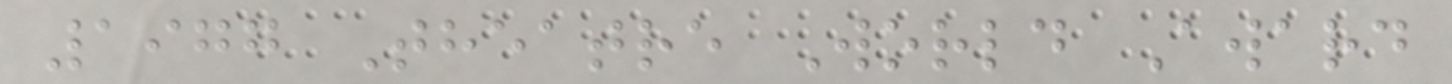1977 Theatre World Award
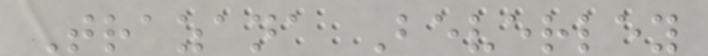Trazana Beverley
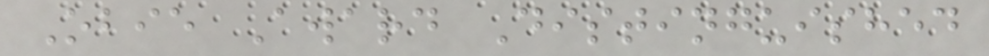Obie Award Distinguished
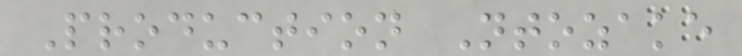Production Ntozake
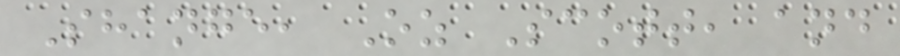Shange, Oz Scott, and
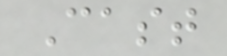Cast
